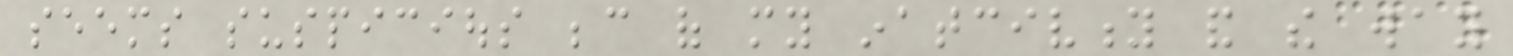seems suspicious because of my inatcivity and the way
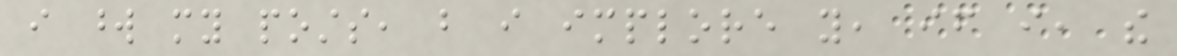i word my posts, but i implore you, if i, the
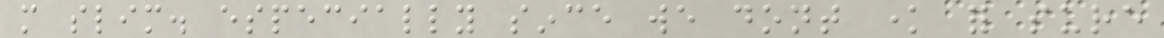more slim. especially since we dont know for sure
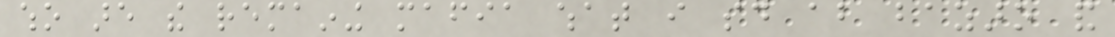who are the remaining mafia what i said about bazaro and
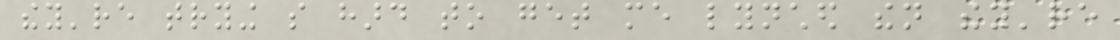they're trying so hard to get me lynched then they're
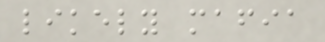likely mafia
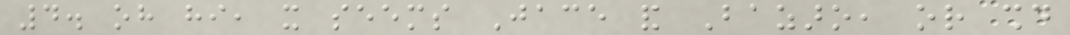4. oh hi, it seems Jace and Bazaro, or should
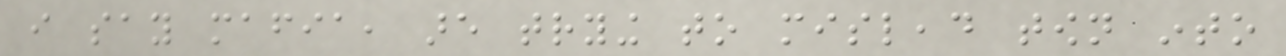i say mafia, are trying to mislead town into
